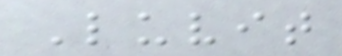Luvit
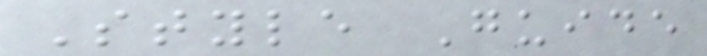Style Guide
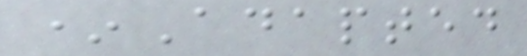*Adapted
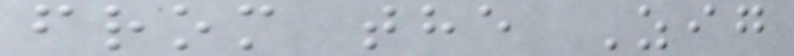from the Zig
